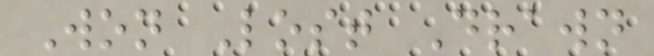Won Lost Drawn
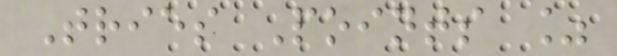Tries Points %
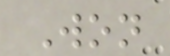Won
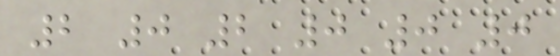2 0 2 0 0 0
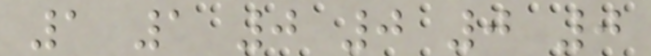1 1 0 0 0 0
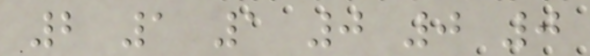2 1 1 0 0 0
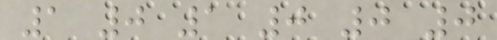1 0 1 0 0 0
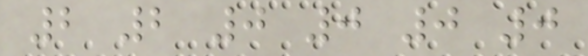2 2 0 0 0 0
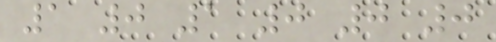1 0 1 0 0 0
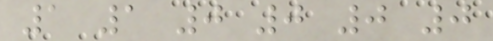1 1 0 0 0 0
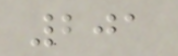201
